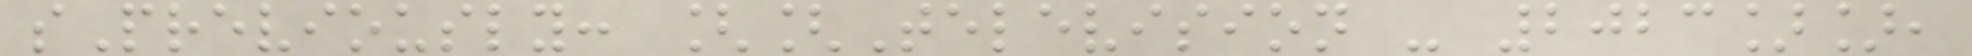sPreviously: [[Television - 2023]],
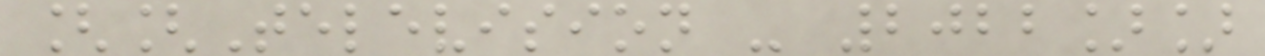[[Television - 2022]]
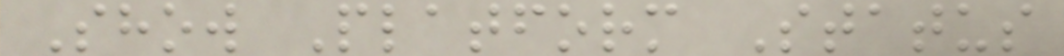Show Platform Status
